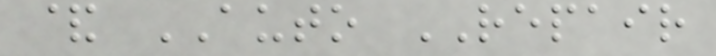& AUTO REPAIR
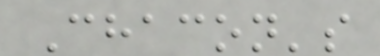Chacon's
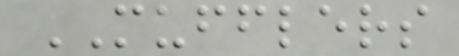MUFFLERS
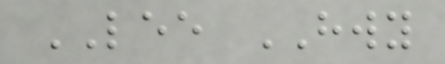LEE HWY
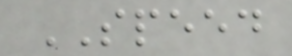SPEED
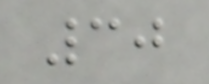30
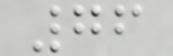76
